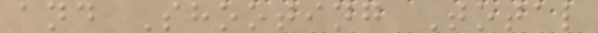and Shooting Total
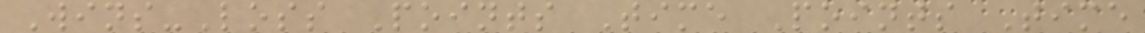Wins-Loss Points Time Points Time
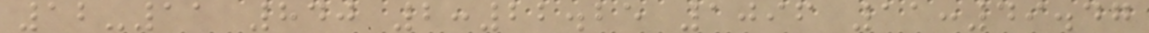12-11 840 2:22.25 1096 11:49.47
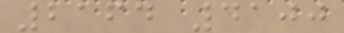2164 4100
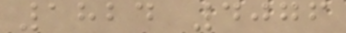1824 4076
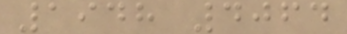1948 4064
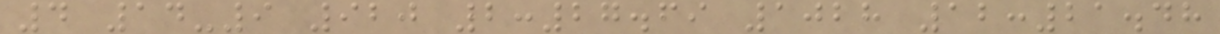4 14-9 920 2:27.69 1028 12:21.48
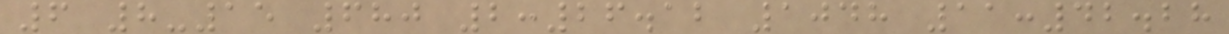6 8-15 680 2:26.12 1048 11:42.28
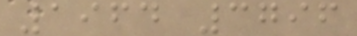1964 3796
